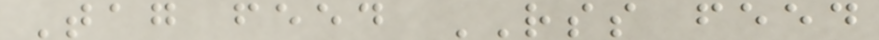Tag feed RSS feed
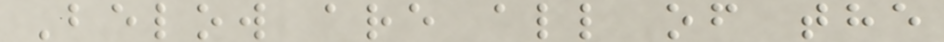Below are all of the
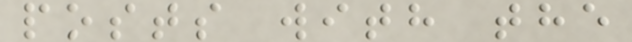posts with the
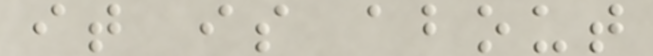it is about
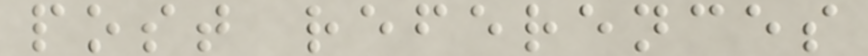post references
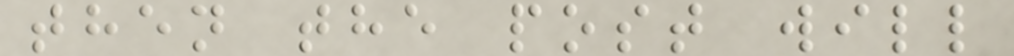then the post will
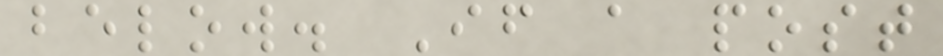below. If a post
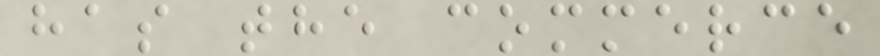has the commerce
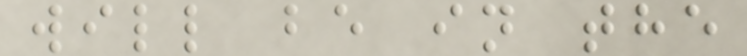will be in the
